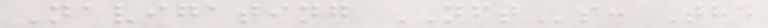Navigating NFTs: The
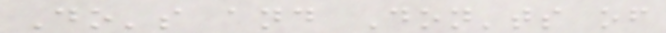Do's and Don'ts of
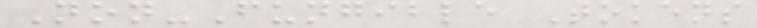Non-Fungible Tokens
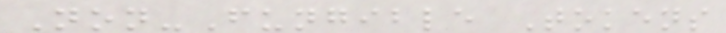Non-Fungible Tokens
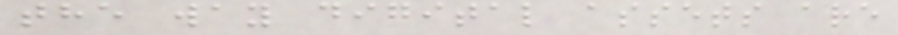the way digital assets are
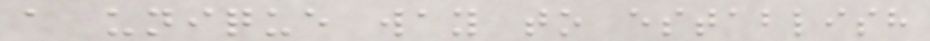a unique way to establish
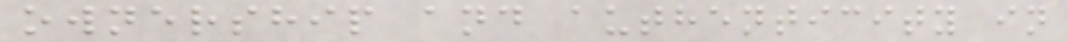ownership and authenticity in
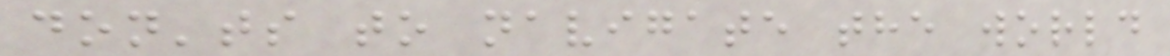don'ts to navigate the world
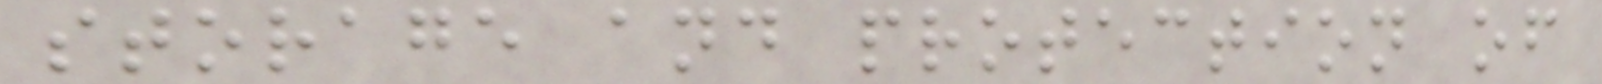storage and protection of
